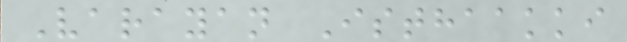Varayan Isthaakki
